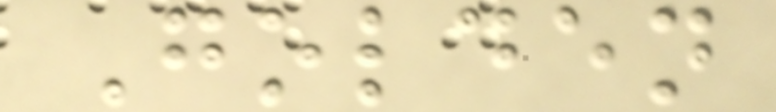Golden
